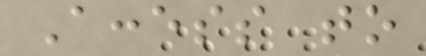Access to
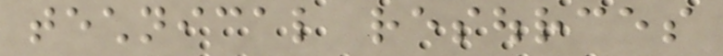technical resources
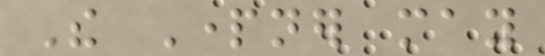The Partner may
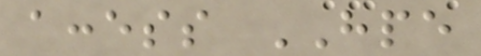access HPE
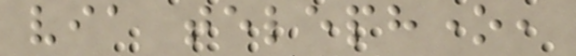via telephone,
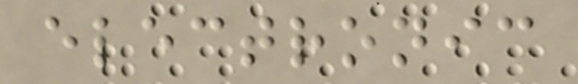electronic
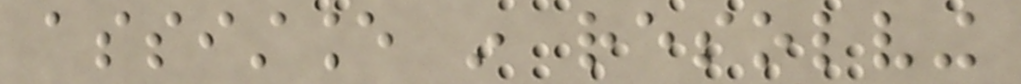assistance in resolving
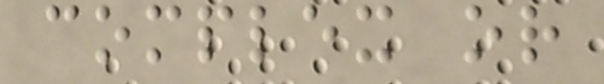complex or
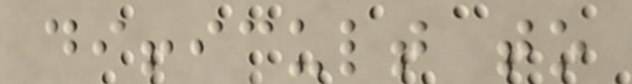difficult to
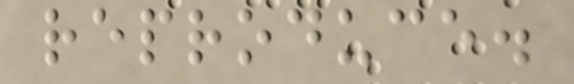reproduce.
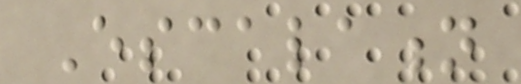Escalation
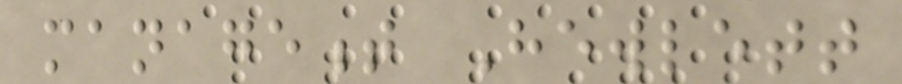management Hewlett
